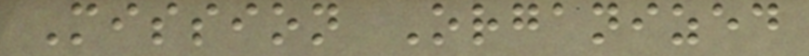Mission Organized
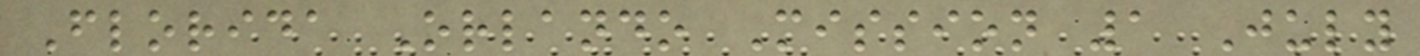Florida Orlando Mission 1 July
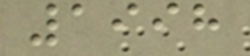1998
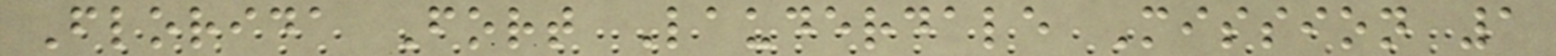Florida Fort Lauderdale Mission 1
